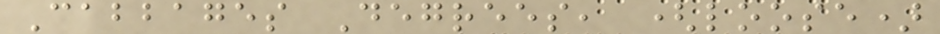Cabbages Degrees, (loose)
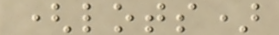(lots)
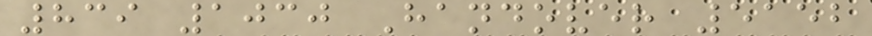839 1030 Handover 5152
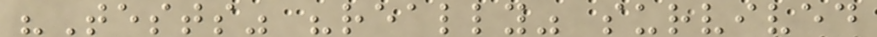"Tests" "really" survived
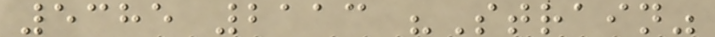5385 2113 "Strain"
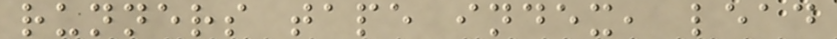runners tape index, lead
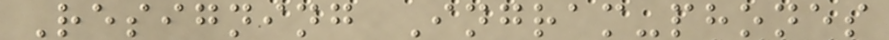Resigning Ingram-phones
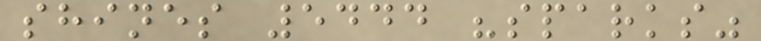shines 5444 "sparks"
